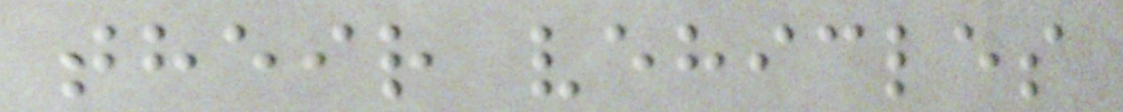their vehicles
